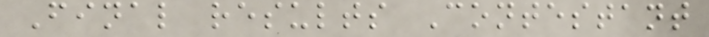Final results Contestant
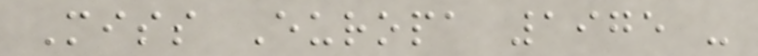Miss Europa 1975 -
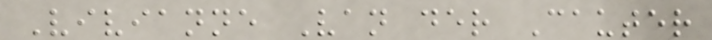Vivianne Van der Cauter
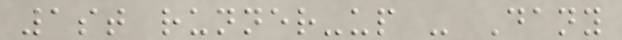1st runner-up - Dany
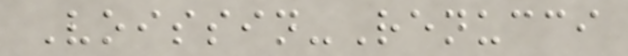Voissin-Renucci
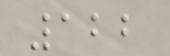122
